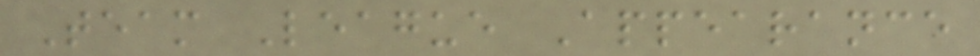Team League Appearance
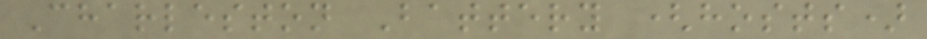Charleston Battery (hosts)
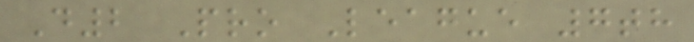D2 Pro League 7th
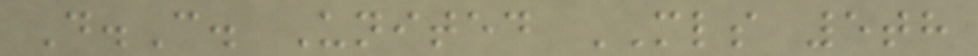D.C. United MLS 5th
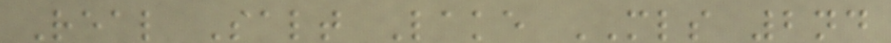Real Salt Lake MLS 2nd
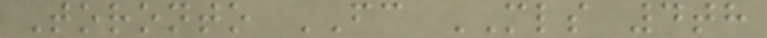Toronto FC MLS 4th
